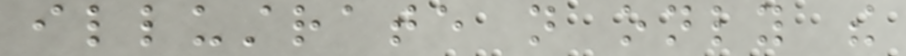illustrate not only the
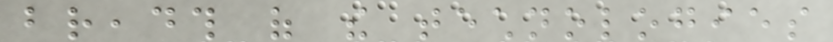breadth of the technologies
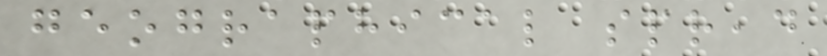geographical spread
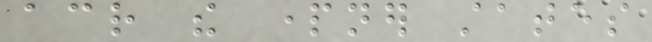across the partner states
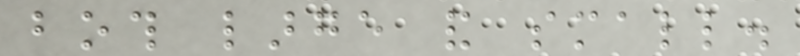both large and small.
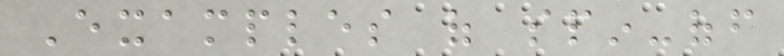Examples of spin-off
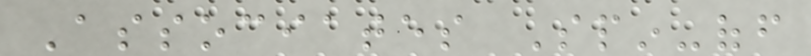Associates Spin-off
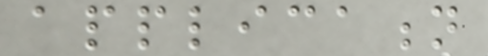application
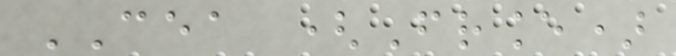CEA (France)
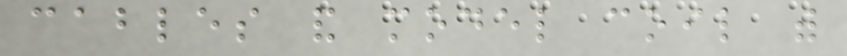cables and model coil with
